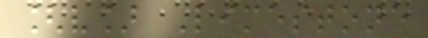[v] Limestone
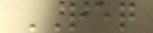REQ
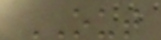OUT
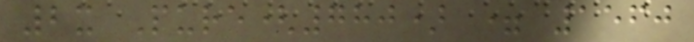2x Pure(780) = 1560
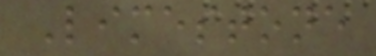Limestone
